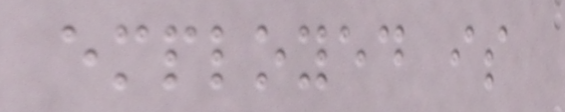employed is
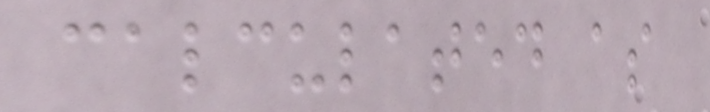calculated as
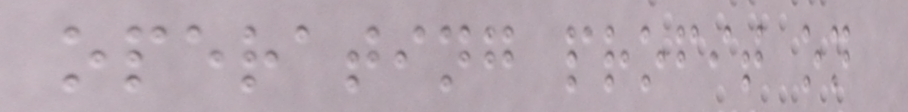operating profit on
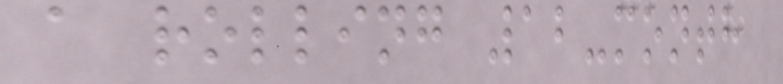a rolling 12-month
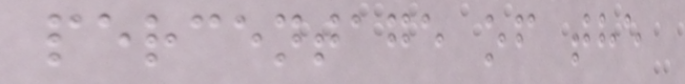percentage of the
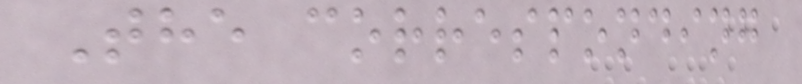The corresponding
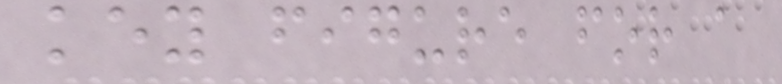key figure for a
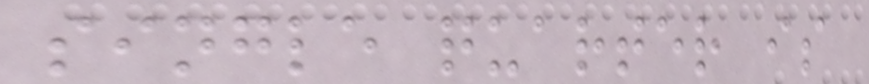single quarter is
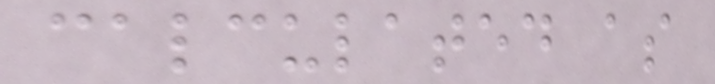calculated as
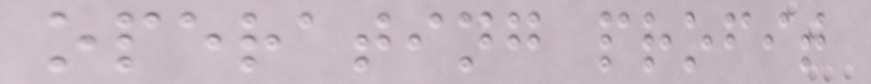operating profit
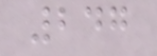247
